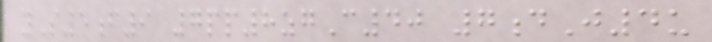yS5f9 7pp8zgC40 7dJ4u
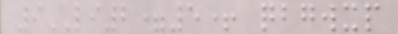9LI2=5+ qbgwxp
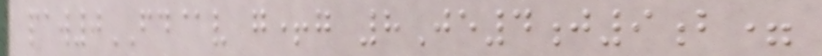paw0FD@v g+g 8Je4j9b=
